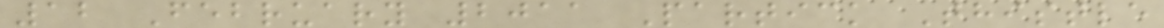12 February 2011 Partick Thistle
